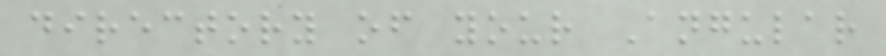directory of your Angular
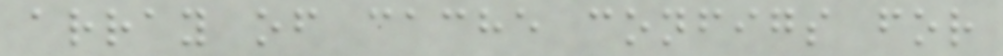array of cache configs for
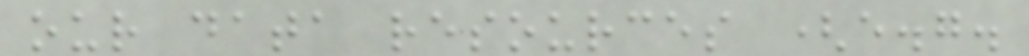our data resources (e.g.
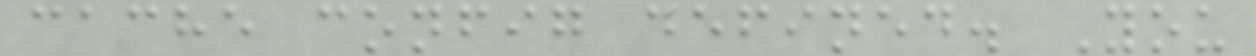cache config defined. You
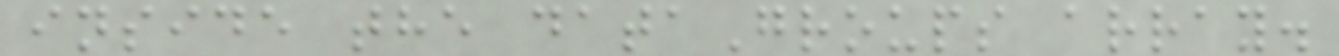inside the dataGroups array.
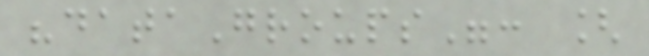"dataGroups": [
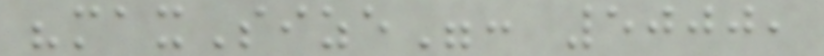"maxSize": 5000,
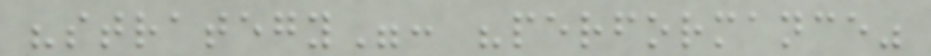"strategy": "performance"
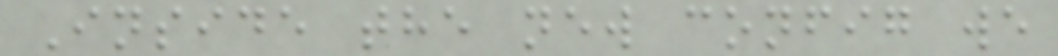Inside the new config we
